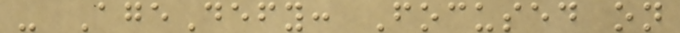- AgeDefy: Focused on
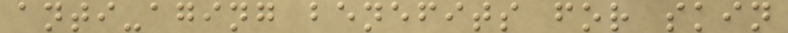anti-aging benefits for skin
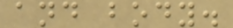and body.
